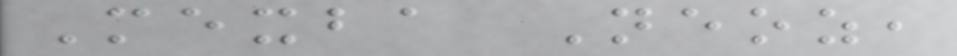Mexba Neoz,
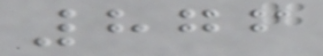876
